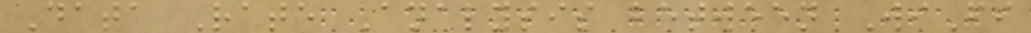Data Rate Analysis between WiFi
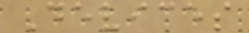Devices
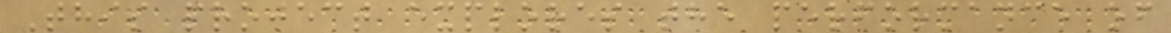This project explores the performance of
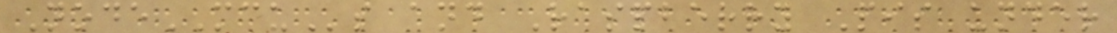NodeMCUs and Raspberry Pis under
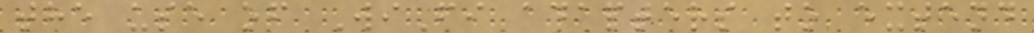the use of WiFi adapters to extend
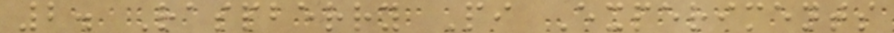2. Raspberry Pi Experiments
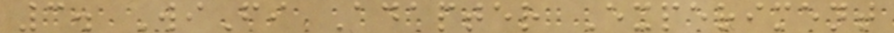3. WiFi Adapter Experiment
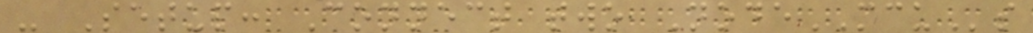- Setup: Connect two NodeMCUs
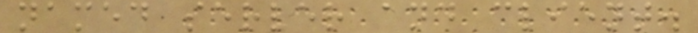named server and client.
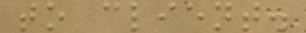to client.
